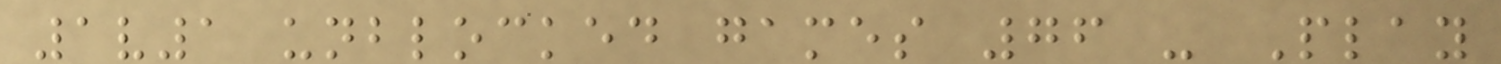1v1 unblocked games 76 - Play
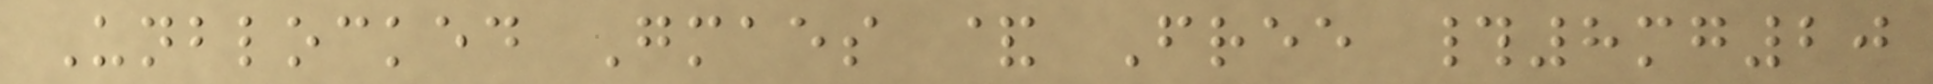Unblocked Gmaes & Free #8mg20
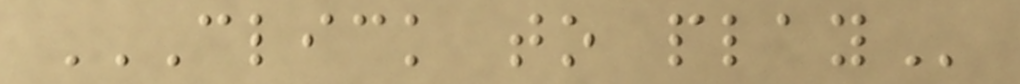CLICK TO PLAY
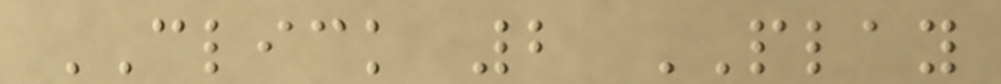CLICK 2 PLAY
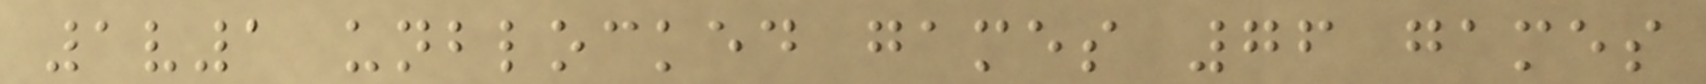1v1 unblocked games 76 games
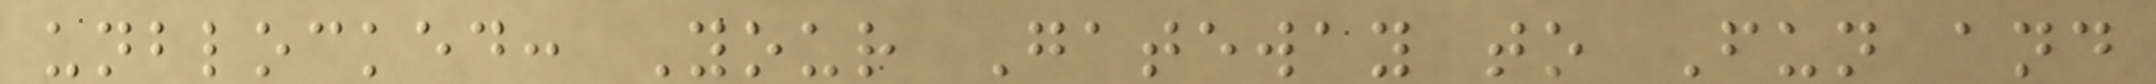unblocked: Your Gateway to Fun and
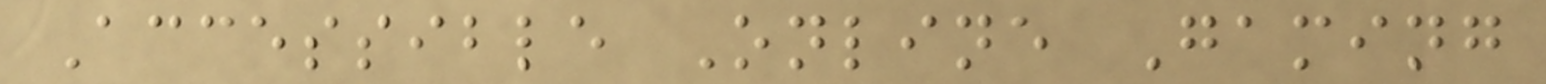Accessible Online Gaming
